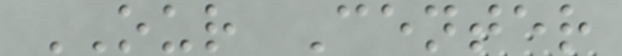OUR Center
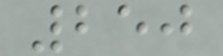250
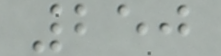250
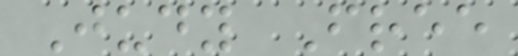Judy Free
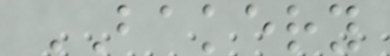BAKERY
